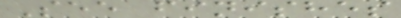See finishes
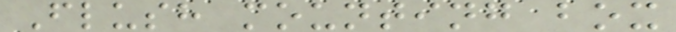Flush mounting box
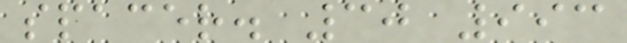spacer. 30 993
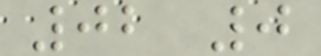02 0
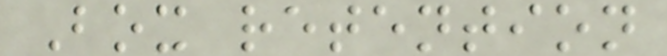Box retention
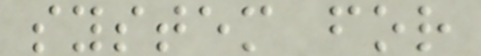system for
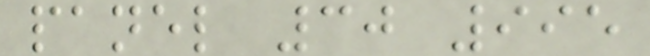panel 30 995
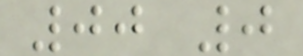00 0
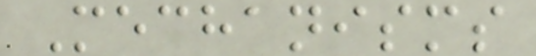Mechanisms
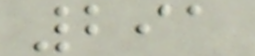291
